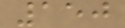150
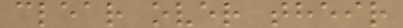clear over their
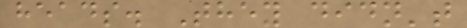heads. They didn't
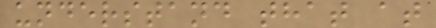understand that at
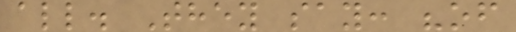all. They say: "of
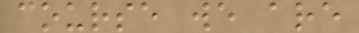course we are
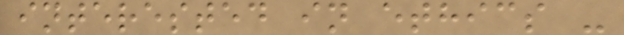interested in ethics -
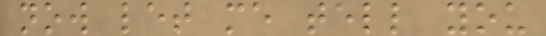now let me tell you
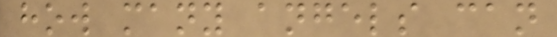how many angels can
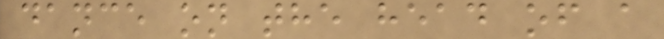dance on the head of a
